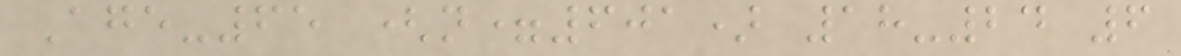Age-65 (n=601) 18-24 6
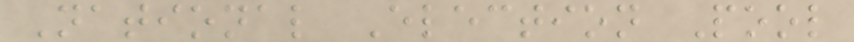National Election Pool
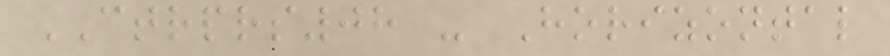CTRPRS08 - Horizontal
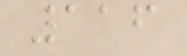116
